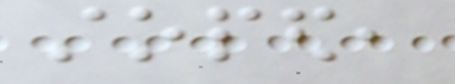stoped,
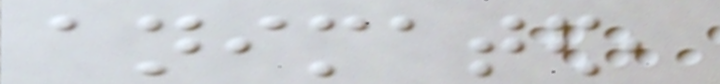animated,
